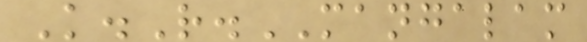K.R.MANGALAM
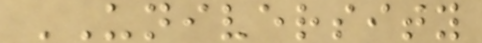UNIVERSITY
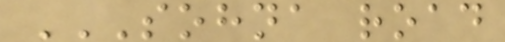SOHNA ROAD
